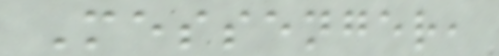Messenger,
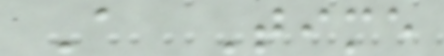A Time
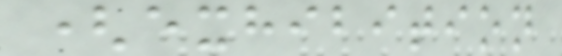(exhibition
